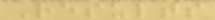Results
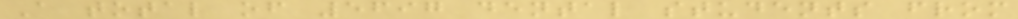A total of 5697 dental students from
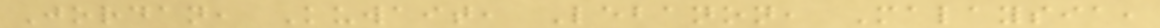Jordan, Kuwait, Lebanon, Malaysia,
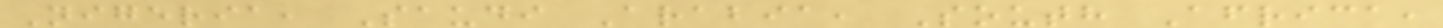Nigeria, Saudi Arabia, South Africa,
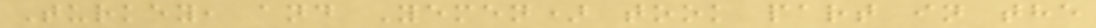Turkey, and Yemen) took part in the
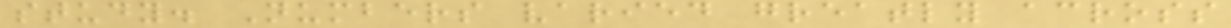study. Numbers varied greatly across
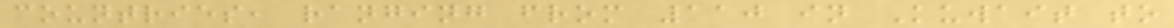countries, ranging from 110 in Kuwait to
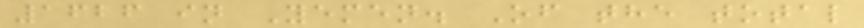1626 in Yemen. Of the total
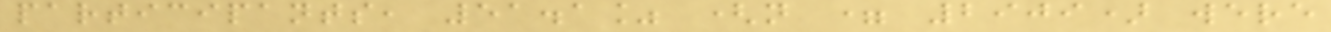participants, 51.1% (n = 2909) were
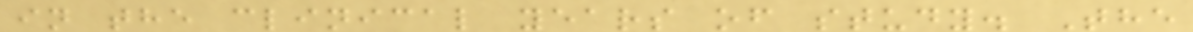in the clinical years of study. The
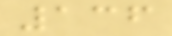136
